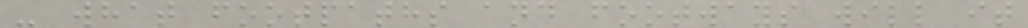- what footpaths and footways will it
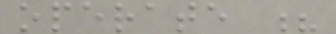operate ?
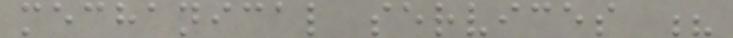mechanical services ?
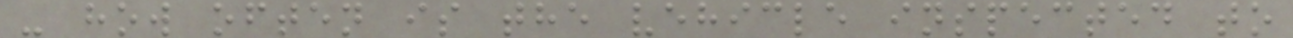- how often is the vehicle inspected to
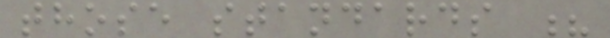those standards ?
